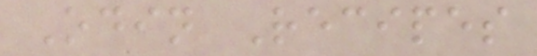Odin Recipes
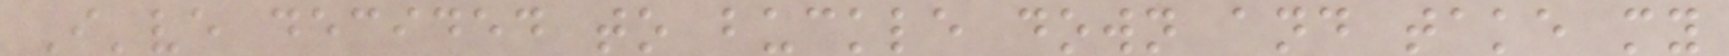I've decided to buckle down and take my
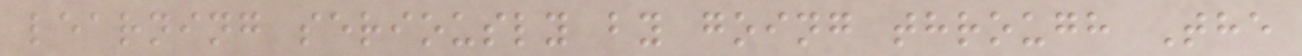learning seriously by going through The
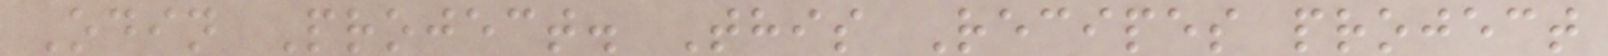Odin Project. This Recipes project
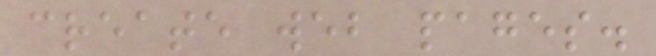create web pages.
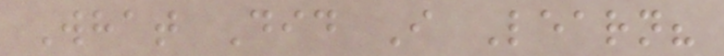What Did I Learn?
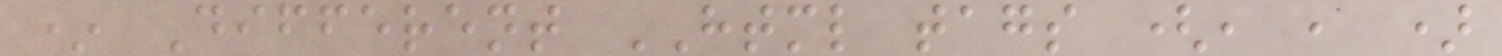* Different HTML tags (, , )
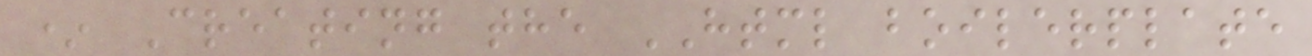* Creating the HTML boilerplate
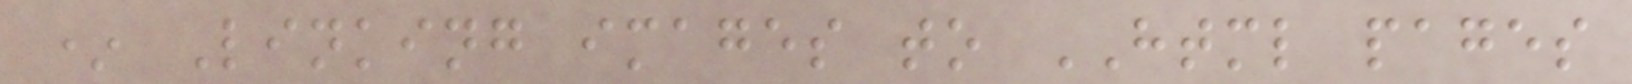* Linking images to HTML pages
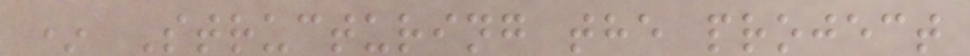* Structuring the project
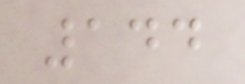144
